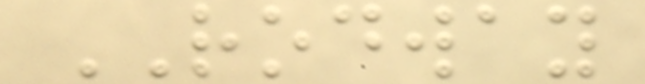RODWAY
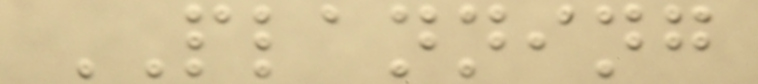PLANNING
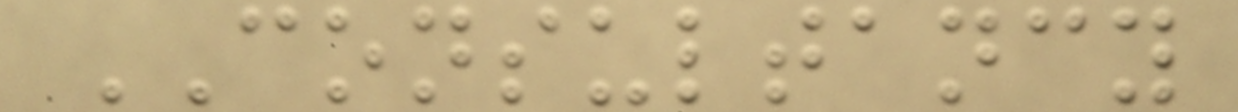CONSULTANCY
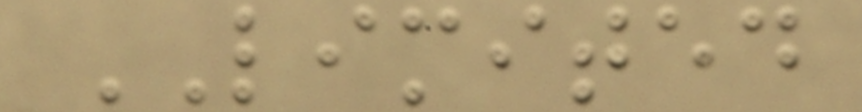LIMITED
